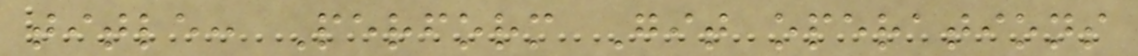title: Perform Git operations
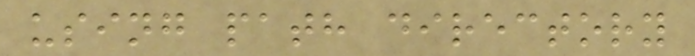using path directory
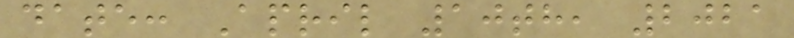date: April 10th, 2021
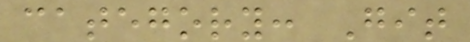category: Git
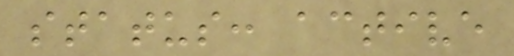status: active
